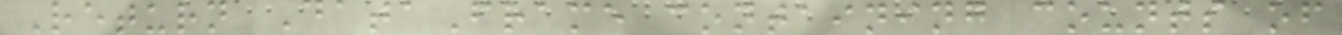Return DataFrame containing counts of
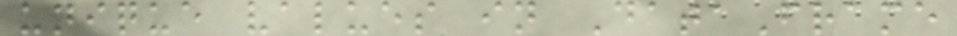unique values in DataFrame
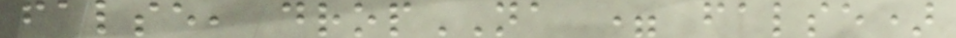false, dropNA = false)
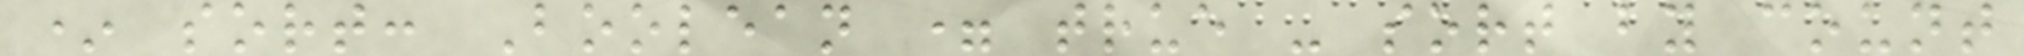* sort: Boolean = true - sort by count
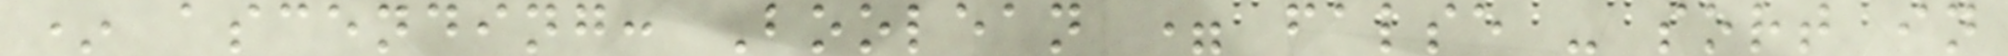* ascending: Boolean = false - sort in
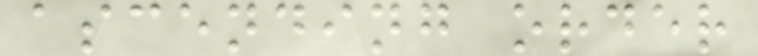ascending order
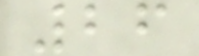26
